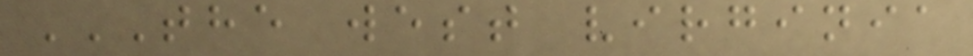THE WEST VIRGINIA
